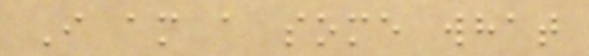I am a some what
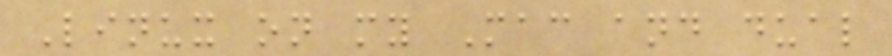Linux on my Mac and dual
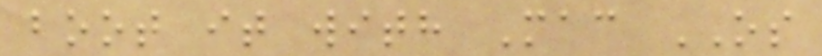boot it with Mac OS
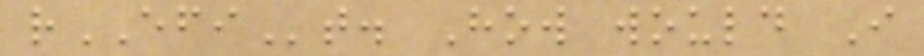rEFIt. How would I
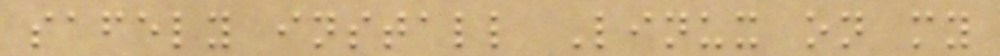safely install Linux on my
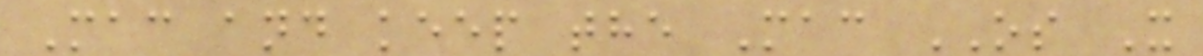Mac and keep the Mac OS X
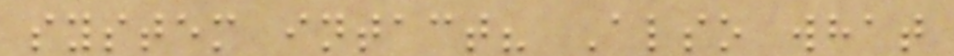system intact? Also what
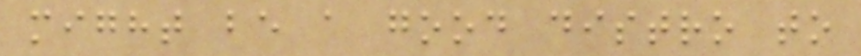might be a good distro to
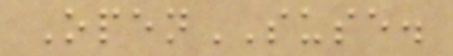OpenSUSE.
